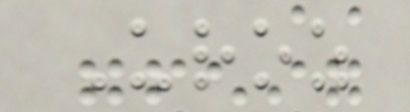Uroz
